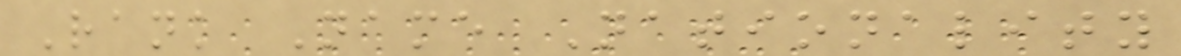Rank Name Nationality
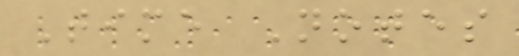Time Notes
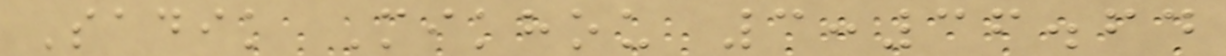Sadik Mikhou 3:36.64
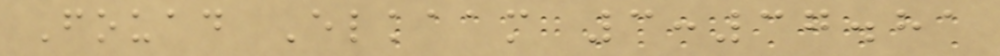Fouad Elkaam 3:37.81
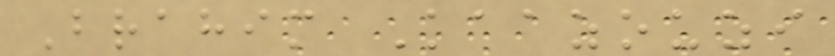Brahim Kaazouzi
